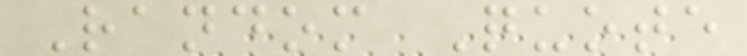Random Quote
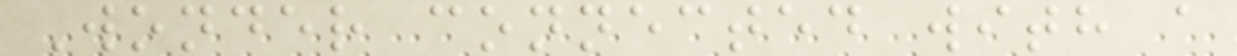Wonder connected with a
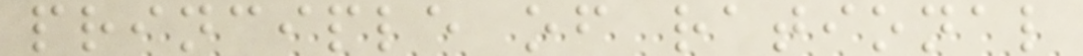principle of rational
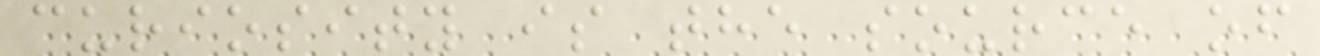curiosity is the source of
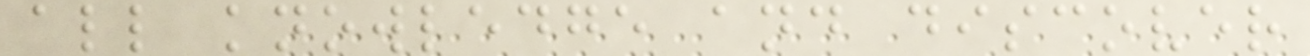all knowledge and discover
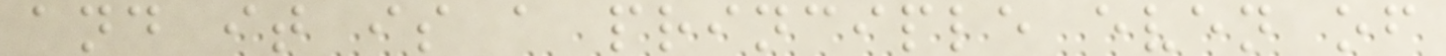and it is a principle even of
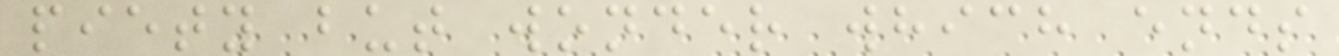piety but wonder which ends
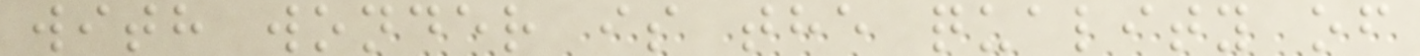with wonder is the quality of
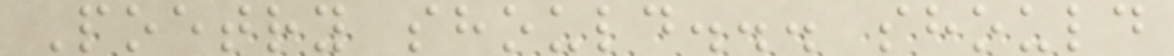Poetry should... should
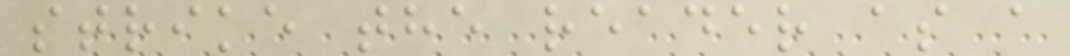strike the reader as a
